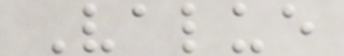Value
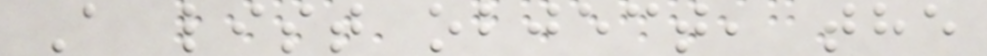A list object, the
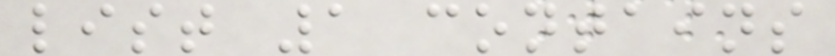list 1 contains
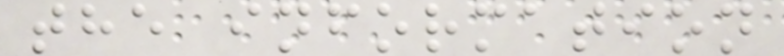the information
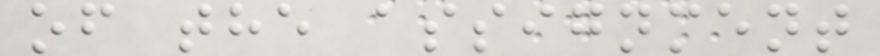of the assignment
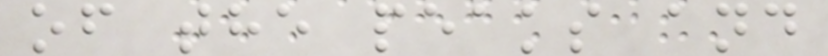of the peaks and
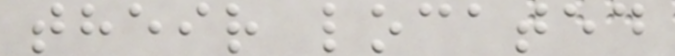their located
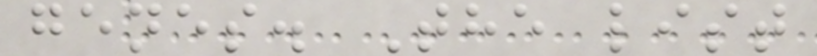genes. The list
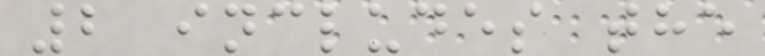2 includes the
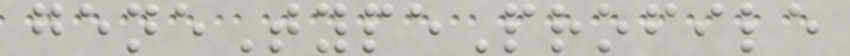geneTypeProfile
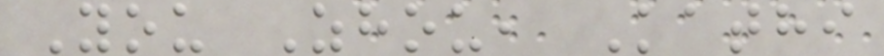You Zhou, Kathi
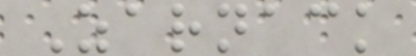Zarnack
